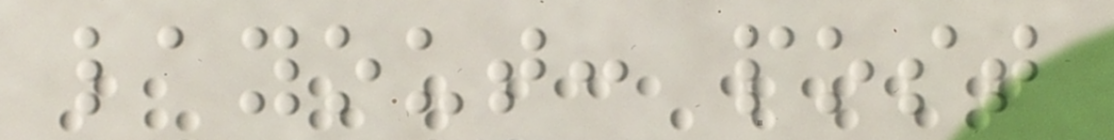layout: post
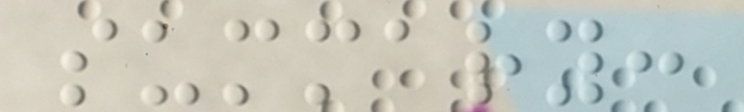summary:
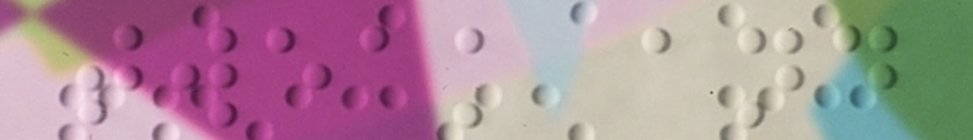tweak and
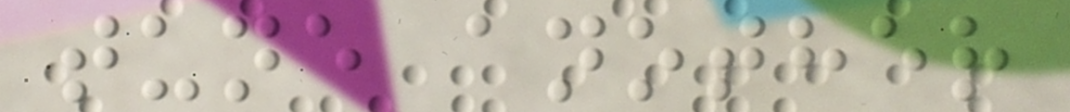tune another
